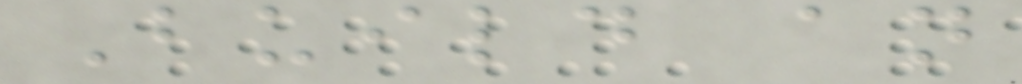Build an
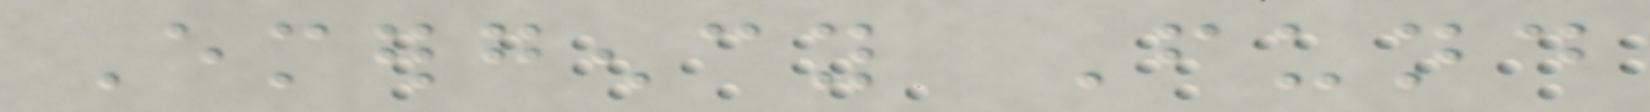Emergency Fund
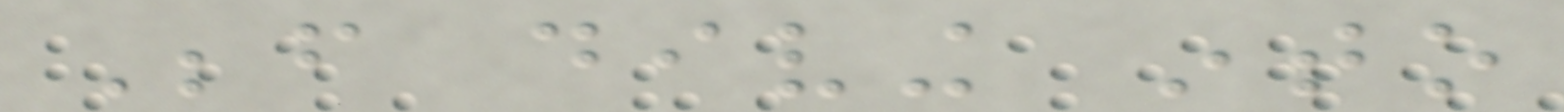Before diving into
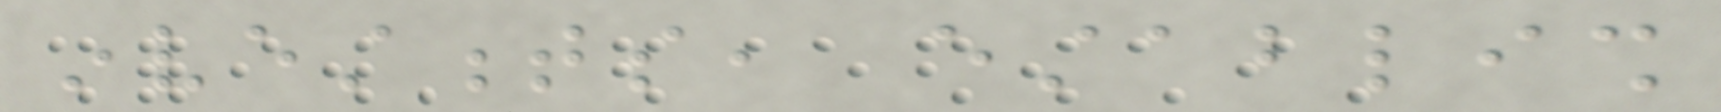investments, establish
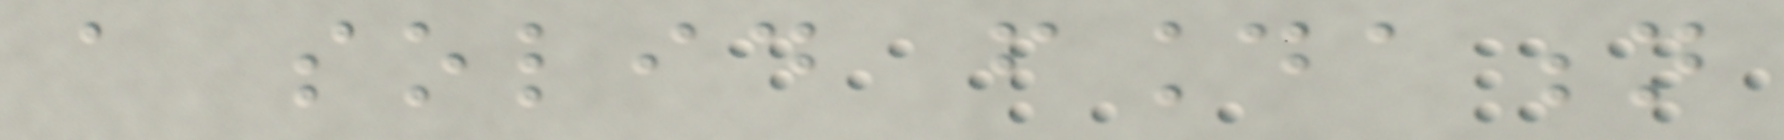a solid foundation
